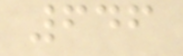646
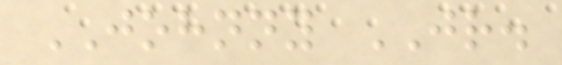JOHNNY JR.
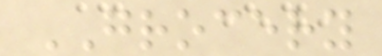GROCERY
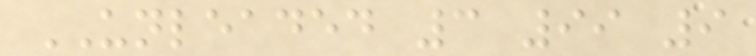UNLEADED 3 99 9
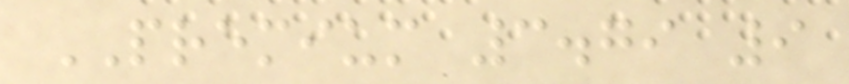PREMIUM 3.79 9
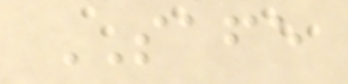SAFE
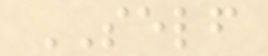SELF
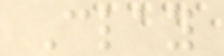Clay
